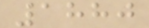1880
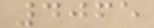4065
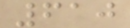610
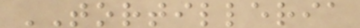TORTILLERIA
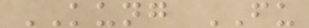KUNG FU
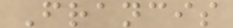Francis
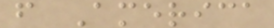f America
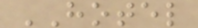HOTEL
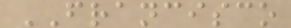FRANCISCO
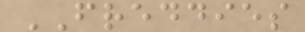FREDDIES
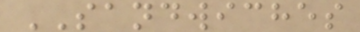SANDWICHES
